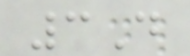3D
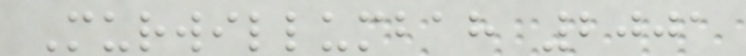Murwillumbah 2001
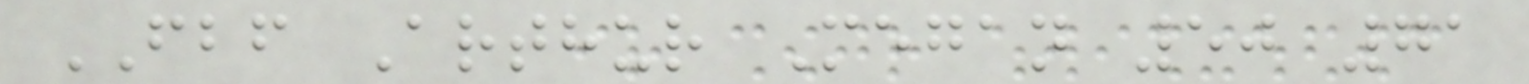FBF Arthur Megan 50 71
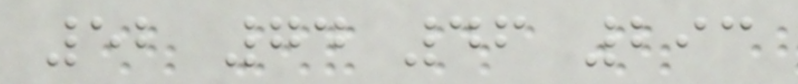52 74 46 293
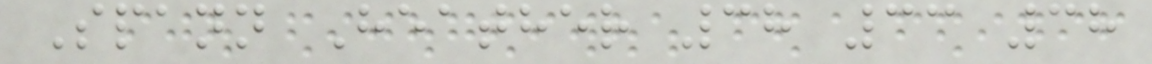Spann Heather 38 33 38
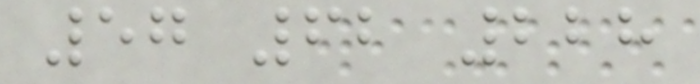57 62 228
